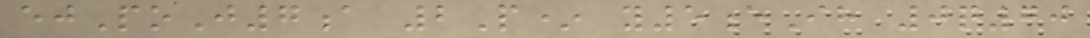ejPoJ7a 2P* y5eIh 0q70
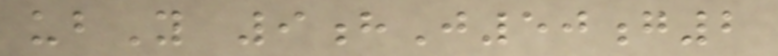ubY 9hJ50g2
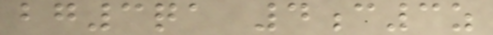bg3qa 4c3z
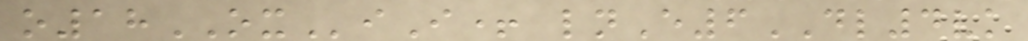o18OXiI+ lnE6DL4vk
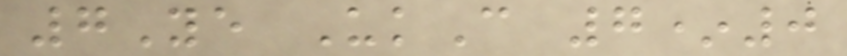7Ye UkC 7*0
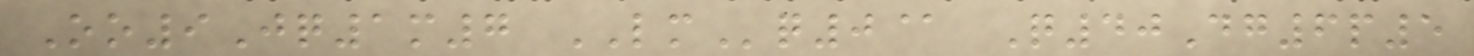Oo9Jq1m7 LMq0@ Q40Dg6p5
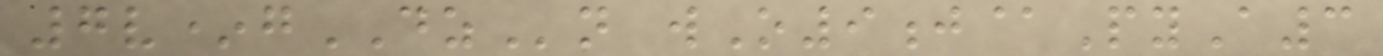7v*gDZn wO9j@PyA3
